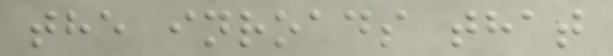the inroads that
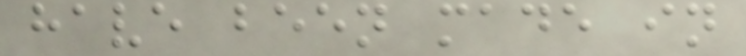have been made in
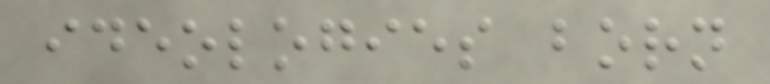ideologies born
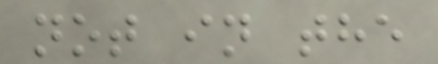not in the
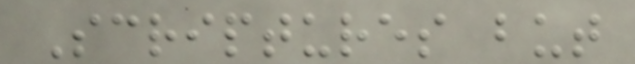Scriptures but
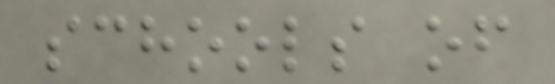schools of
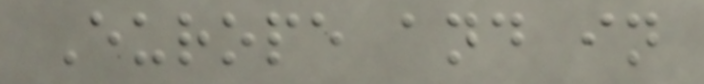Europe and in
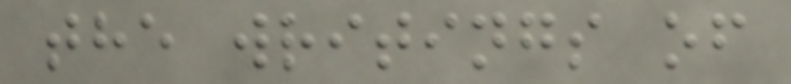the writings of
